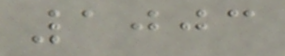1003
